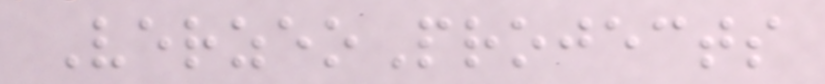VerzeoProjects
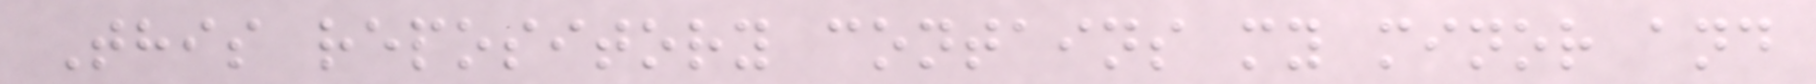This repository contains my minor and
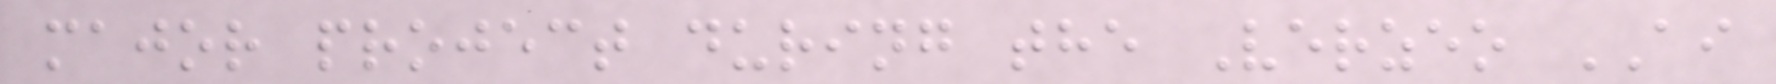major project during the Verzeo AI
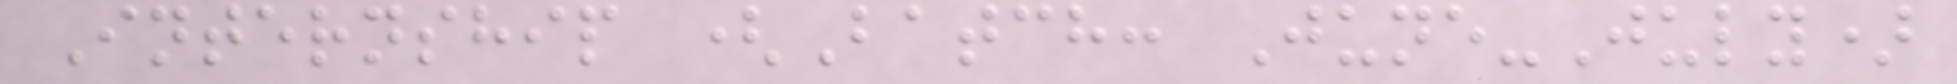Internship (Batch: June-July)
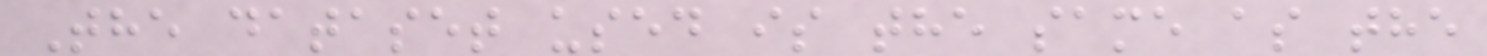The dataset used is the same as the
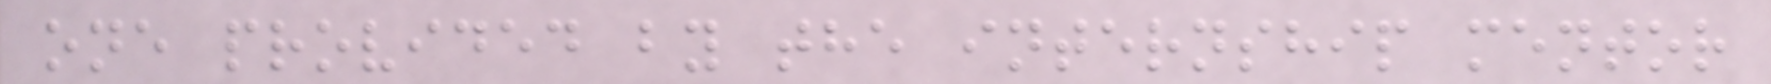one provided by the internship mentor
